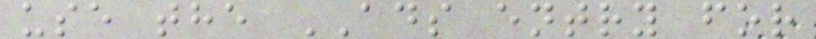use the ADS entry for
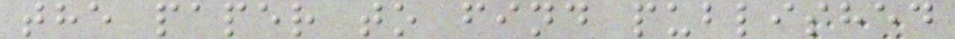the paper to find published
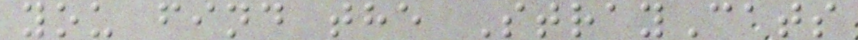you find the StrayCats
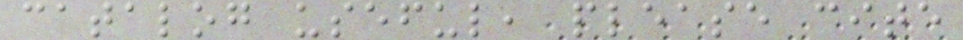catalog useful, please cite
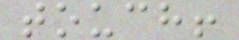touch!
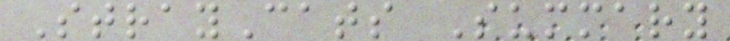StrayCats Summary
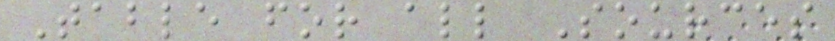Table for all Sources
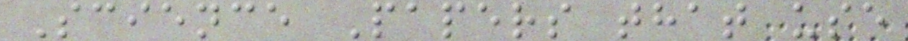Science Papers that use
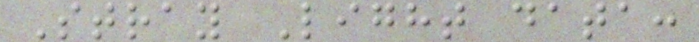Stray Light data:
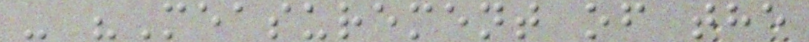- "Measurement of the
